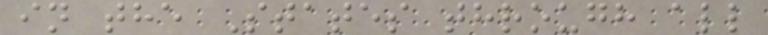in the States through all
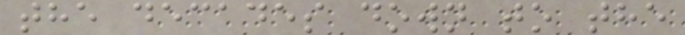the decades down to the
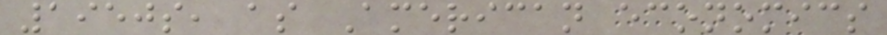1950s, as American economics
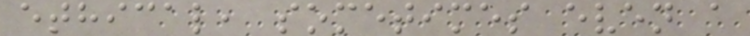ethical, sometimes even a
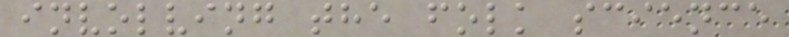involving the folk science
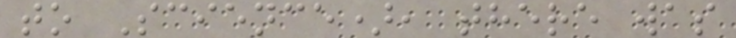to Science), there was
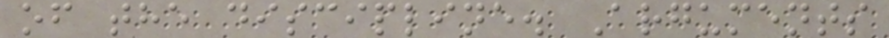of the discipline. Arguments
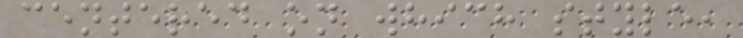centered on which style,
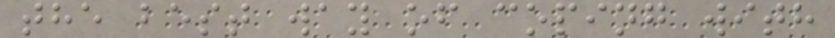the best way of coping with
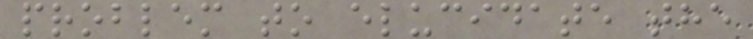problem to elucidate the
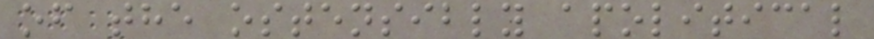of the ostensibly apolitical
